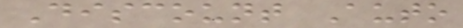Discount Auto
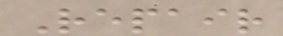Repair
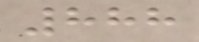888
